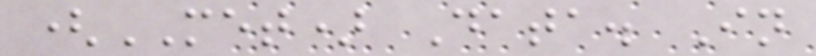(MET) Data. In
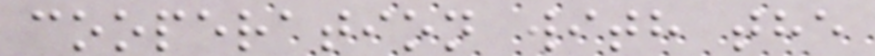cooperation with the
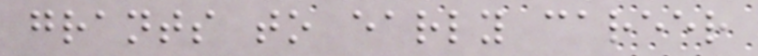grants to early career
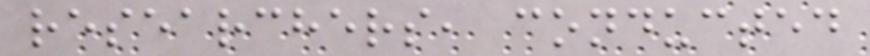researchers, conducted
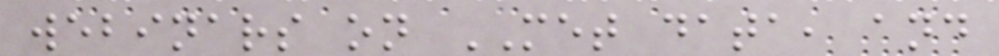webinars on MET data, and
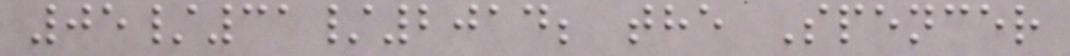05/31/2014; the Spencer
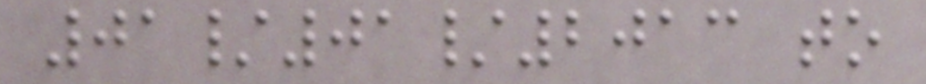01/01/2013 to
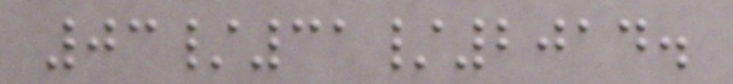03/31/2014.
